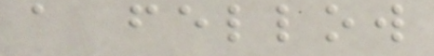a fellow
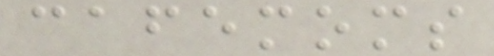cafemoms
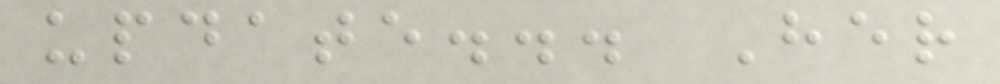update... Her
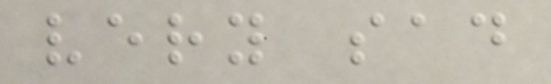very sad
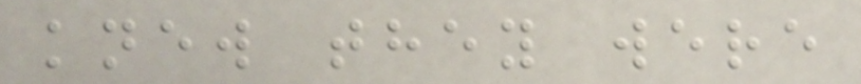knew they were
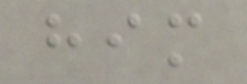him
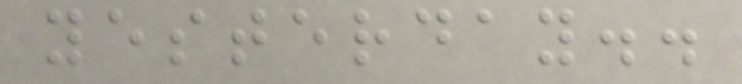yesterday..
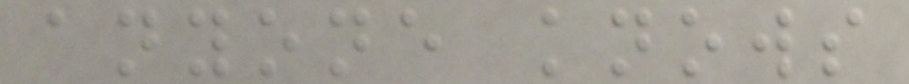anyone knows
